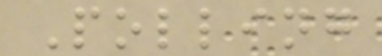Polling
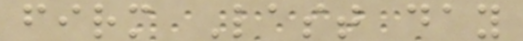firm Last day
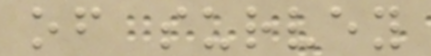of survey
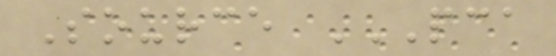Source PCA
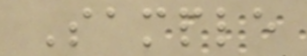Sample
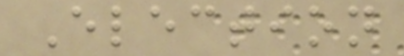Election
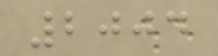2004
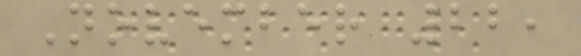November 22,
